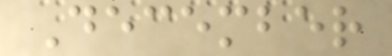December
